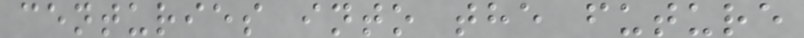centuries into the future
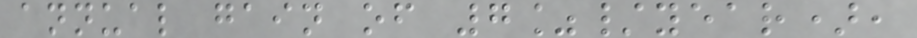annual gain of 7%/year),
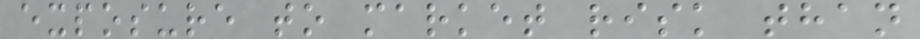exposure to market risk than
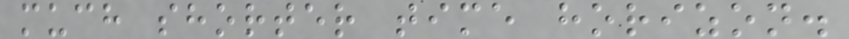much shorter time horizon.
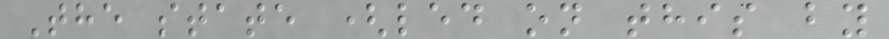The state (led on this by
